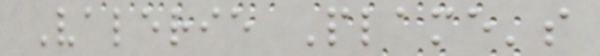Valerie Plame's
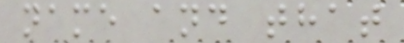name and that
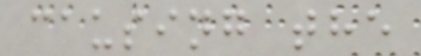causing the
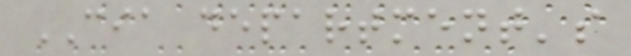CIA department's
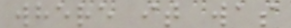where it was
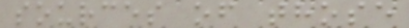sources of those
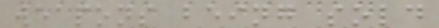weapons being sold
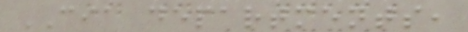CIA departments,
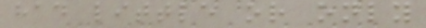had little or only
